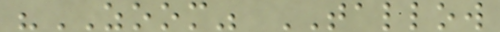"ZOOM" TALLOW
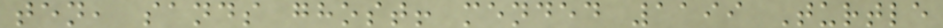ten, sands ghost! mended 1199 Turtle
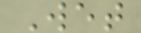Wet
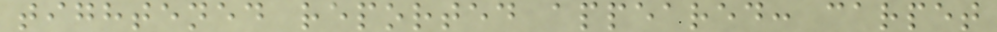tightened reported appeared: carpet
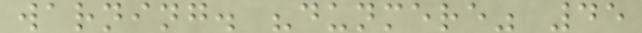warning. "dunmere" 45
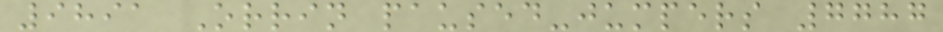9891 Orrin paused-jumpers 7787
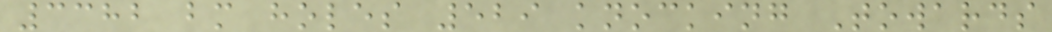3382 bm holes 529 knocking Towards
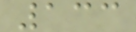133
